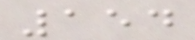154
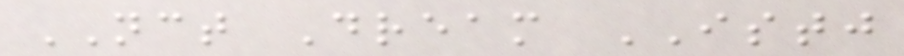NCT Dream ISTJ
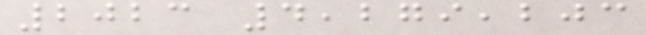2023 4,279,203
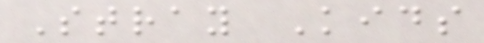Stray Kids
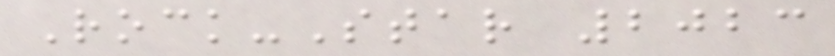Rock-Star 2023
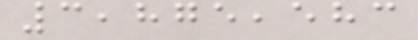3,875,583
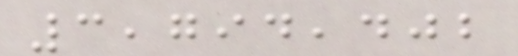3,794,402
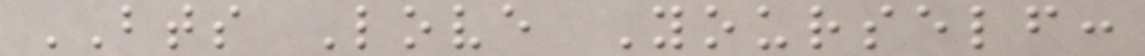BTS Love Yourself:
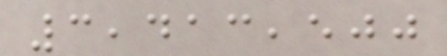3,413,500
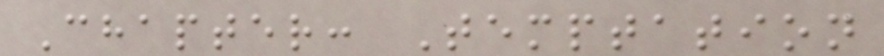Chapter: Temptation
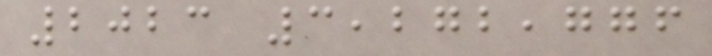2023 3,272,776
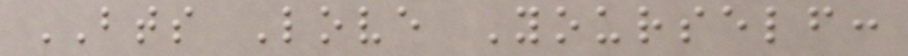BTS Love Yourself:
